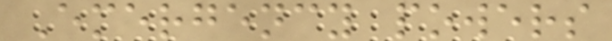Emergency powers
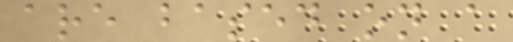are based on a
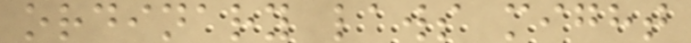ordinary laws might
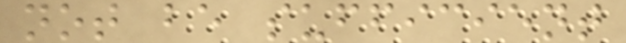not be sufficient
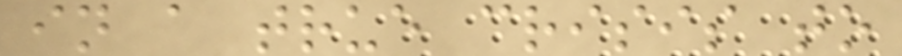in a true crisis to
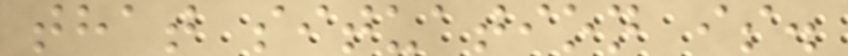that situation is.
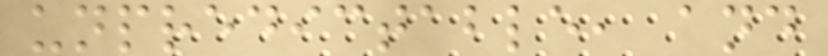unpredictable, and
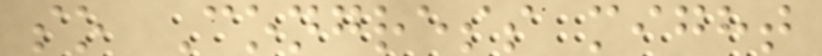so Congress might
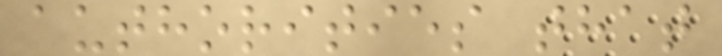authorities that
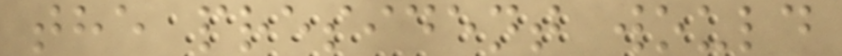the president would
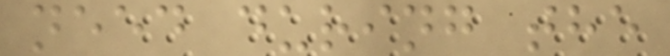need during the
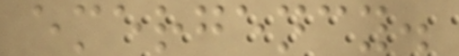emergency.
